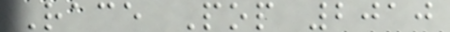Race Pop 2010
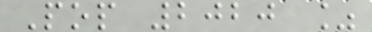Pop 2020 %
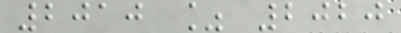2010 % 2020
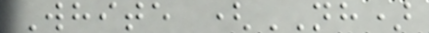White (NH)
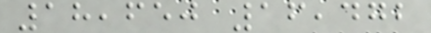18,650 16,472
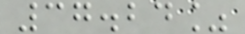37.24%
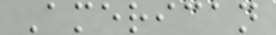American
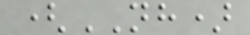(NH)
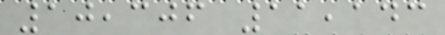10,306 11,143
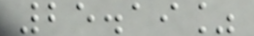25.19%
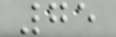75
